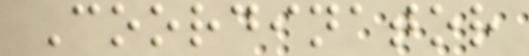Coordinator
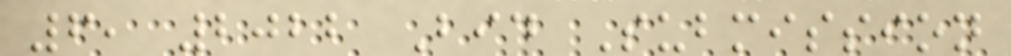6, 2022 Bid Submission
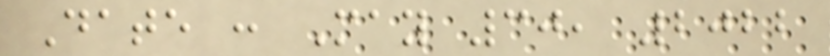Date : May 30, 2022
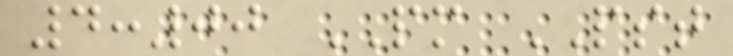4:00 PM PST
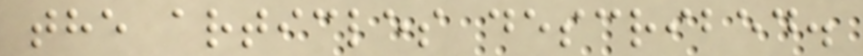the articles described.
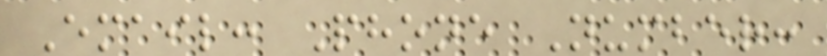Email: Phone Number:
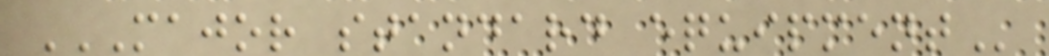MAJOR STANDARD EQUIPMENT
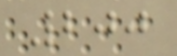200
